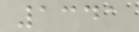1341
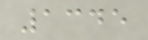1345
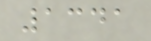1341
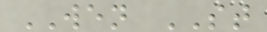WEN ST
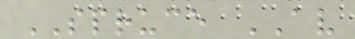SPRUCE AV
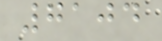7104
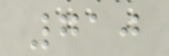710
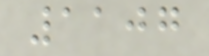1107
